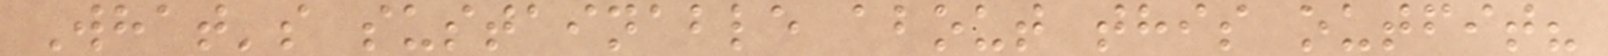What's sustainable about this outfit?
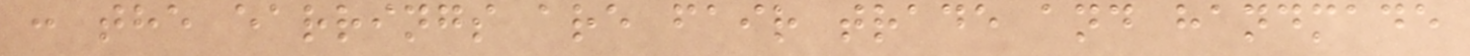: the earrings are fair trade and handmade
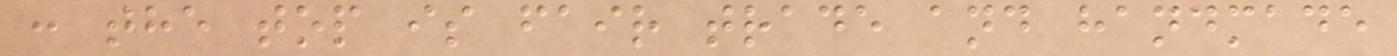: the top is fair trade and handmade
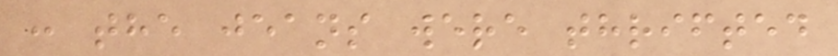: the jeans were thrifted
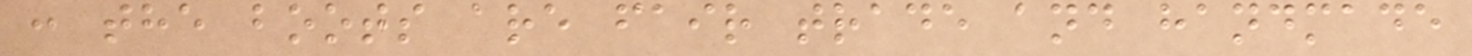: the boots are fair trade and handmade
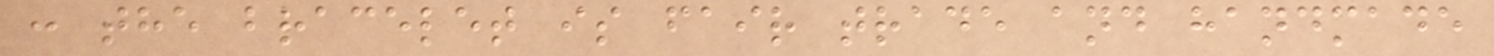: the bracelet is fair trade and handmade
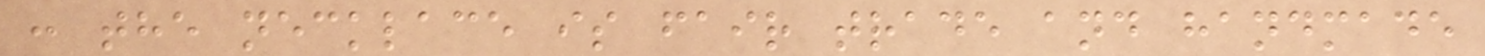: the necklace is fair trade and handmade
